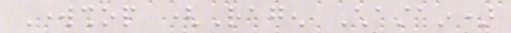Workshop (Ragen Chastain)
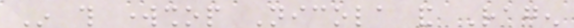In this workshop Nicola and Ragen
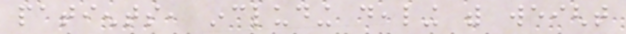patients, including dealing with weight
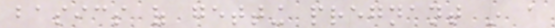basics of getting pregnant in a
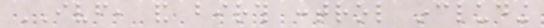IVF, and birth control including
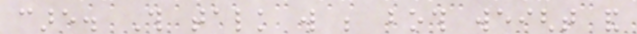care. This talk will be both weight and
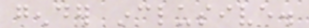gender inclusive.
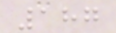187
